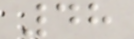48
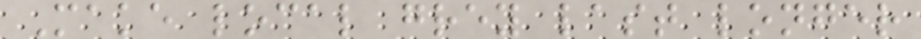Make local grey last longer
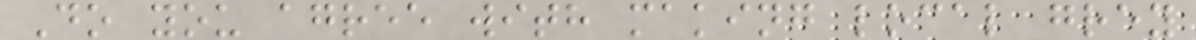Do you agree with making local grey
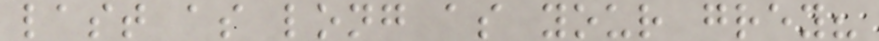last as long as your grey?
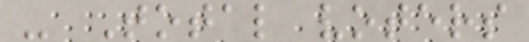- Total voters
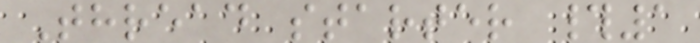Thread starter #1
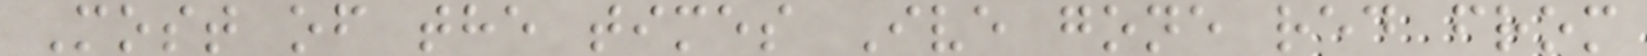Most of the times Ive gone red from
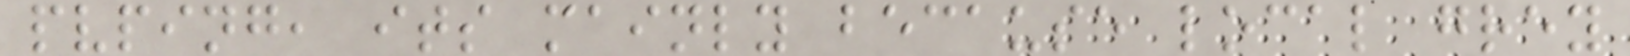pvping, its mainly because local grey
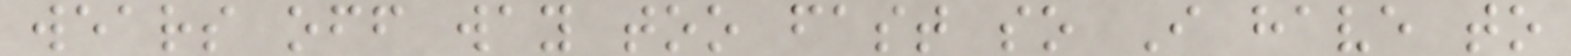wears off way too fast so I have to
